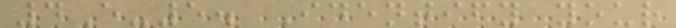4E-5. Identify your
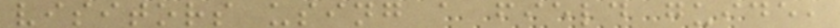visitors using a field guide,
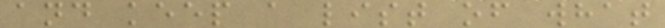and keep a list of what
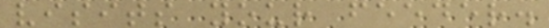visits your feeder.
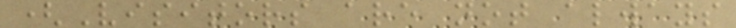(Visitors are not always
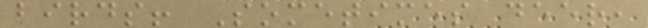birds! Sometimes deer,
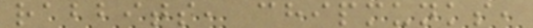rabbits, chipmunks,
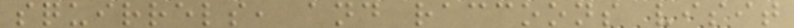squirrels, and raccoons visit
